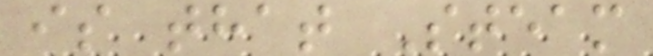is that Steam
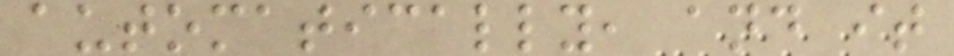automatically, and it
